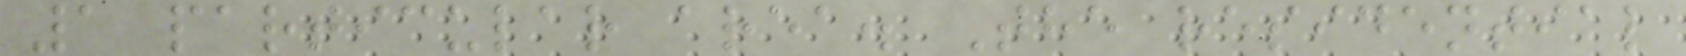1 particular area. The residential
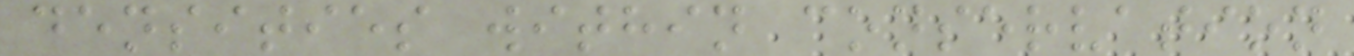densities within conservation
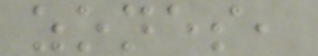zones,
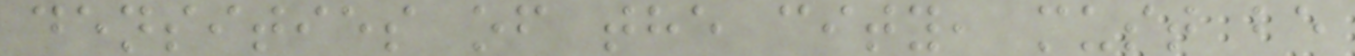densities of the city, must be
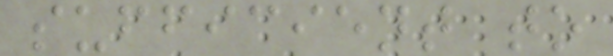sufficient to
